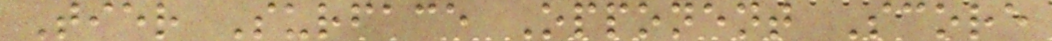Tier Surface Opponent Score
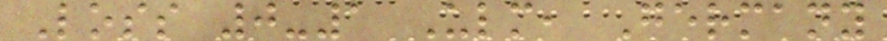Loss 0-1 Ulm, Germany
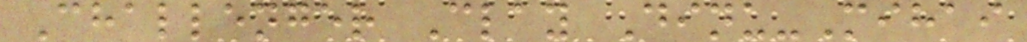Challenger Clay Dinu-Mihai
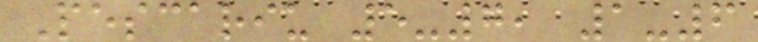Pescariu 5-7, 1-6
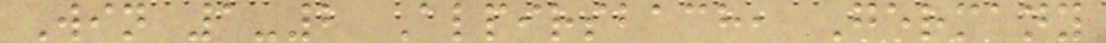Win 1-2 Alpirsbach, Germany
